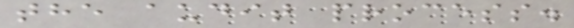the audit process.
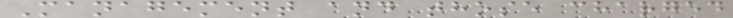Management and those charged
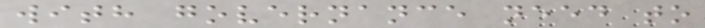with governance need to
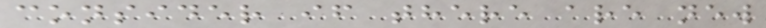consider if there are new
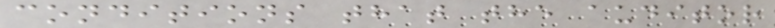conditions that the auditor
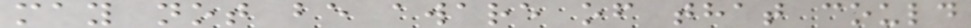may not be aware of that could
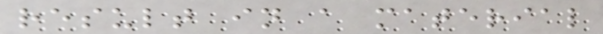result in a material
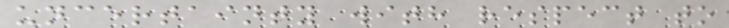uncertainty with respect to
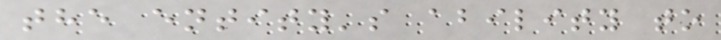the entity's ability to
